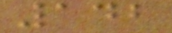142
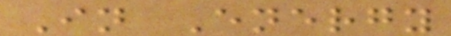In Energy
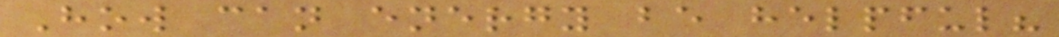How can energy be helpful?
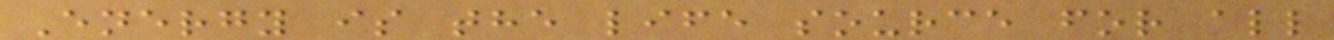Energy is the life source for all
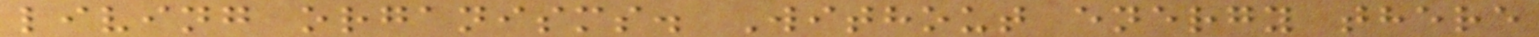living organisms. Without energy there
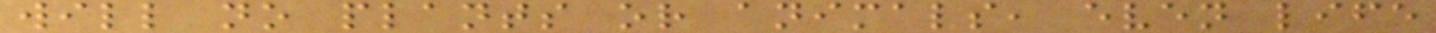will no plants or animals, even life
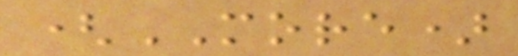(MORE)
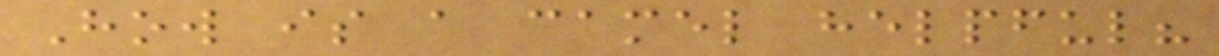How is a camel helpful?
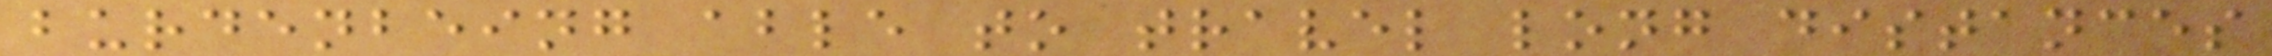burdenbeing able to travel long distances
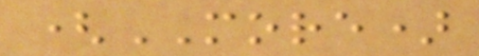(MORE)
